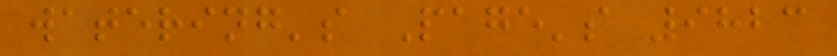watering's Page's 9823
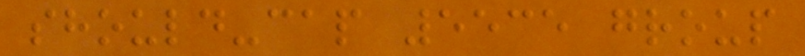should-cap 5535 group
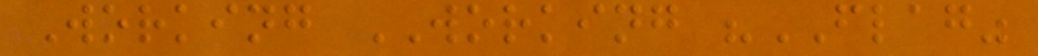Working WORKING "FLAG"
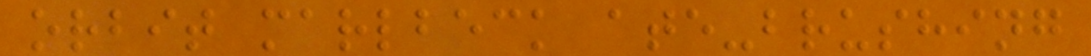orbit marlbeck ate-brushing
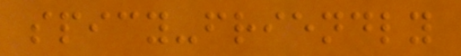spicy-friendly
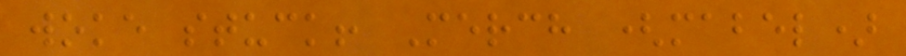woke stuck! Merch (mabel)
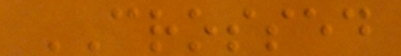CROSSED
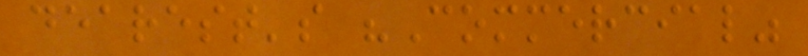dearest's "Commercial"
